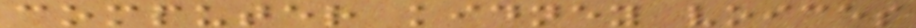computer kidney voices
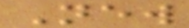New
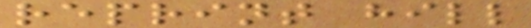reprint hill
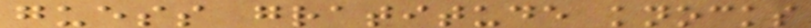guess gratitude knocks
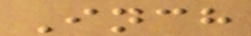Inch
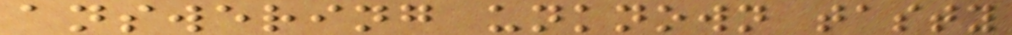answering unknown tasty
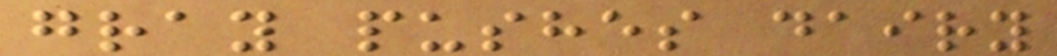gray pushes dairy
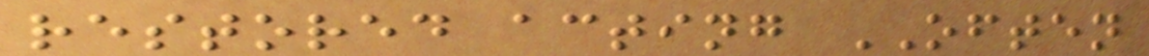restored acting OFTEN
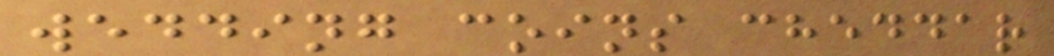wedding coins cheddar
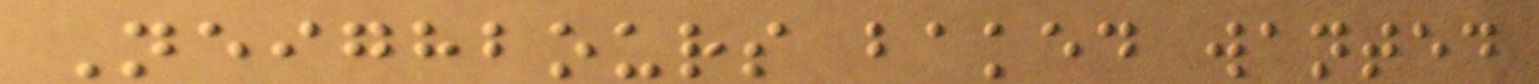Neighbours baked wanted
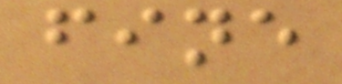fine
